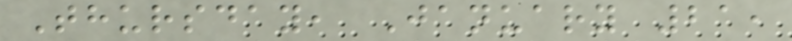Thursday, January 21,
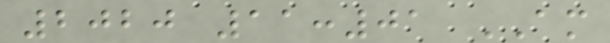2020 11:01 AM
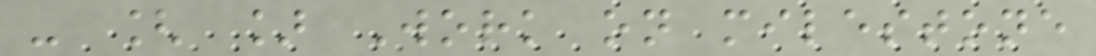- [ ] Work on milestone
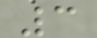3
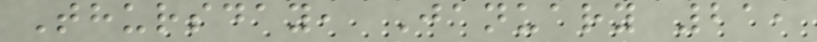Thursday, January 21,
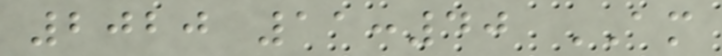2020 11:40 AM
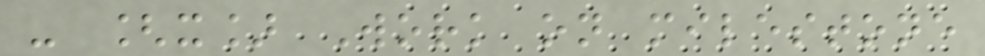- [x] Work on milestone
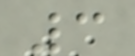3
